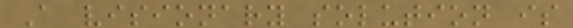A visionary solution is
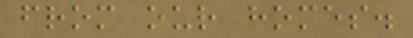from our homes.
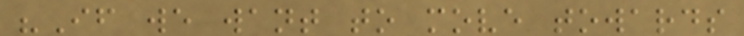"If we want to move towards
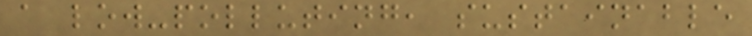a low-polluting, sustainable
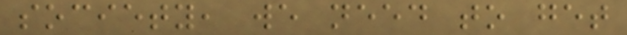society, we need to get
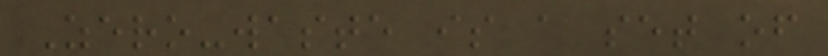Zero-waste is a set of
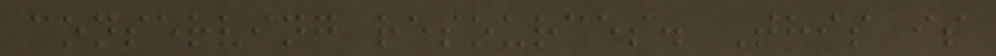conserving resources. This is
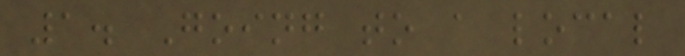1. Going to a local
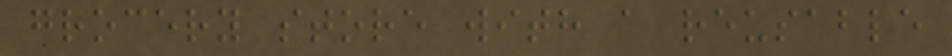grocery store with a reusable
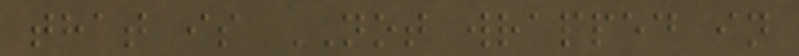that is NOT wrapped in
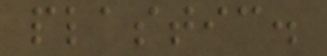plastic.
